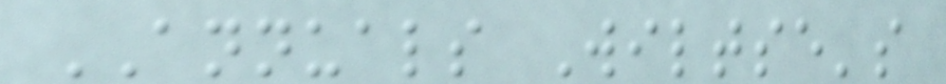ANNUALS Wiltse's
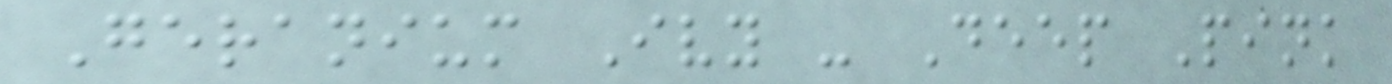Geranium Ivy - Deep Pink
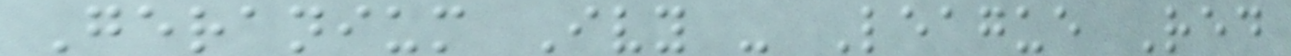Geranium Ivy - League Red
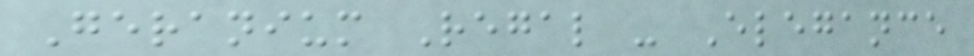Geranium Regal - Elegance
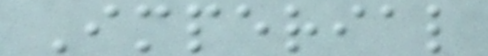Imperial
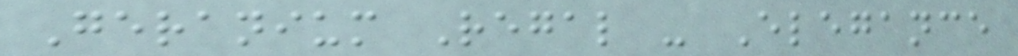Geranium Regal - Elegance
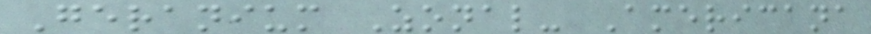Geranium Zonal- Americana
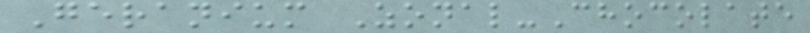Geranium Zonal-Chocolate
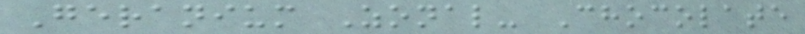Geranium Zonal- Chocolate
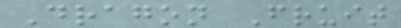Dragon Fruit
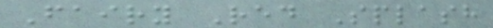Fairy Red Splash
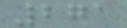271
